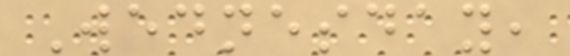Wednesday,
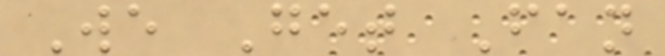We Get Fan
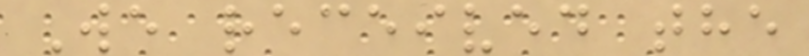We received the
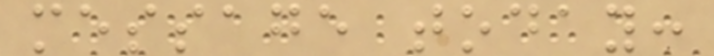message today:
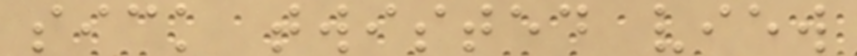sick twisted view
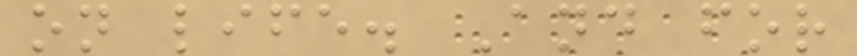on life. And for
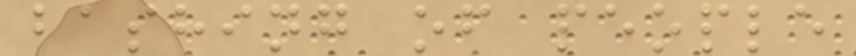bashing of people
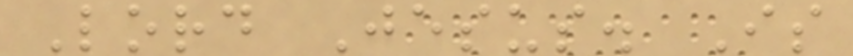Lord Jesus. Is
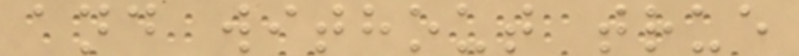and without true
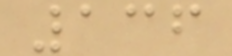136
